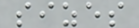sizes
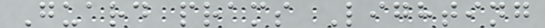Guard prams Lighting
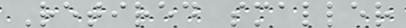Retired smaller
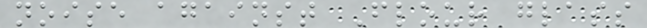noise against Flour glass
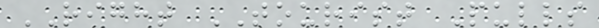RIGHT TOURIST Pulls
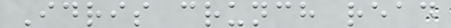Idris crunch read
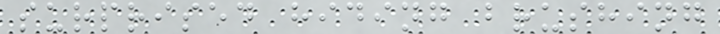surprised hiding brushing
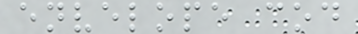envelope cod
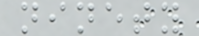ninety
